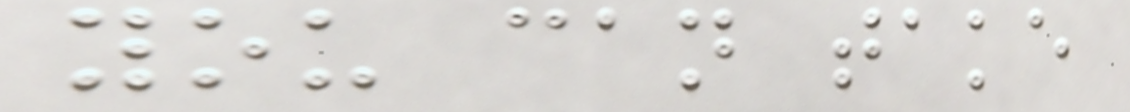you can take
